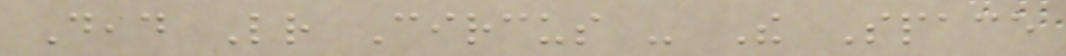Dead Letter Circus - The Space
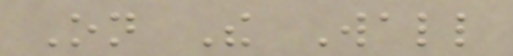On The Wall
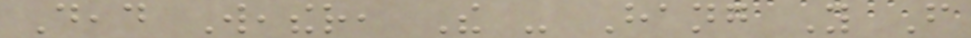Dead Weather, The - Hang You From
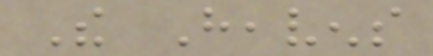The Heavens
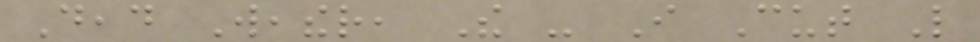Dead Weather, The - I Cut Like
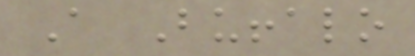A Buffalo
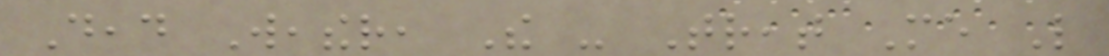Dead Weather, The - Treat Me Like
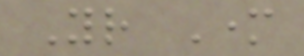Your Mother
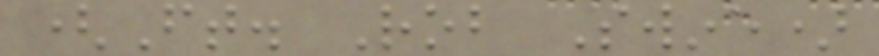(Ft. Rob Swine)
